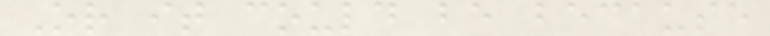Or it could be because
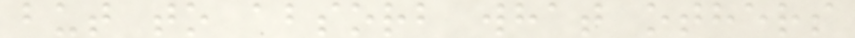but to absorb what others
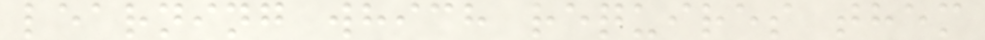learning which requires them
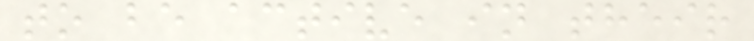to be active in their
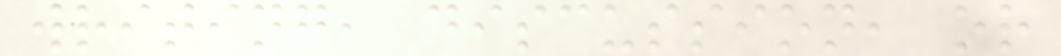writing, discussion, or
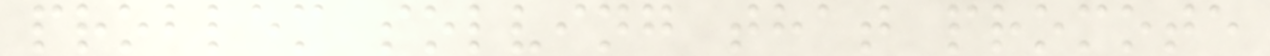problem solving that promote
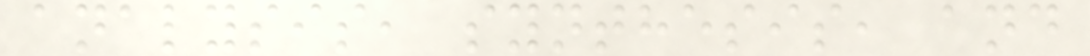analysis, synthesis, and
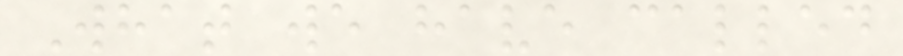What we have called
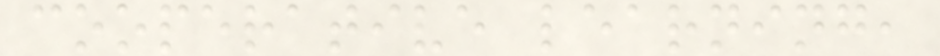cooperative learning,
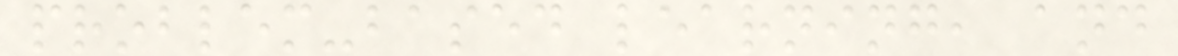problem-based learning, and
